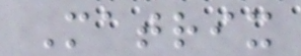Matrix
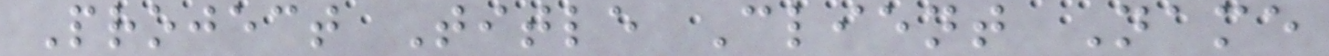Project Title Client Name
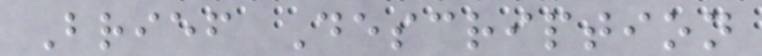Brief Description
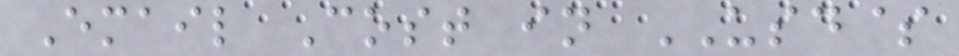Email Cost in USD$
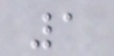1
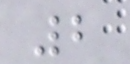2
